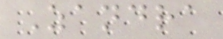Zandra
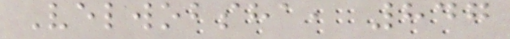Velwobsha, 847
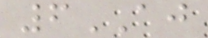6AJ
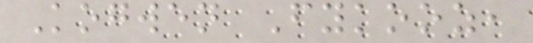Kogwen Fykooz,
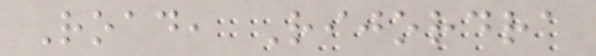Road, Rijordra
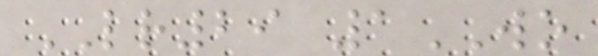LR29 1WO
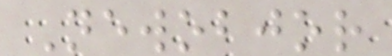Newobjor
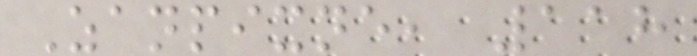Zanpixne, 118
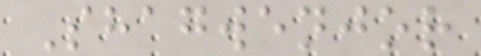Shagwenjor
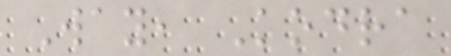Way, Kodra
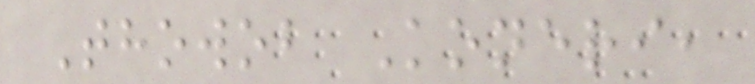Thowob Koneri,
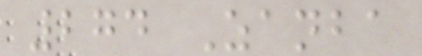274 Zanba
